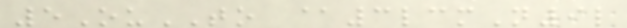5OuTO @3lcmN9l
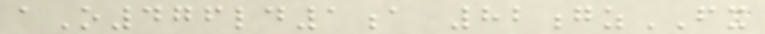aO476ld1a 82gzFX
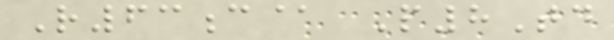R63c@ P8Td
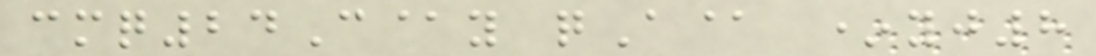cmq24C@y qA@ *yj8
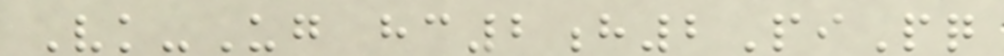Vk-Ug hc2h2PiPq
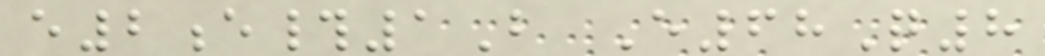e2e#1B E68Q8
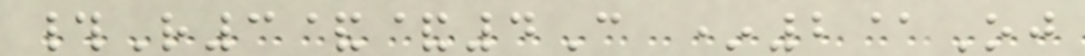#R3&&4C *2@Oj
